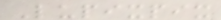Lupixpix
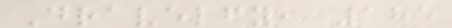Dravelfy, 185
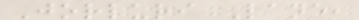Jorluri Lane,
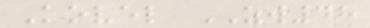Kovel ZW48
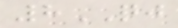8QJ
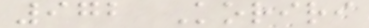972 Koriri
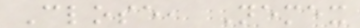Close, Nemex
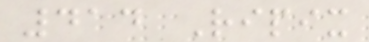414 Ripix
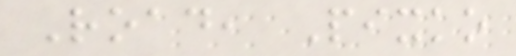Road, Pixko
